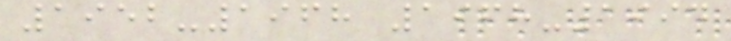1952-1968 1968-1994
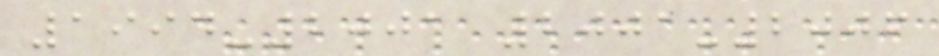1994-2001 2001-2006
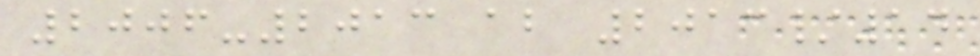2006-2013 ab 2013/14
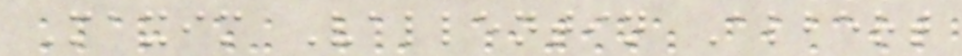Maxim Vallentin Albert
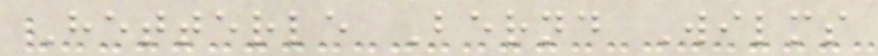Hetterle Bernd Wilms
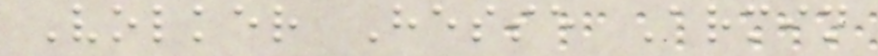Volker Hesse Armin
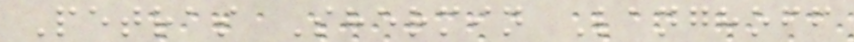Petras Shermin Langhoff
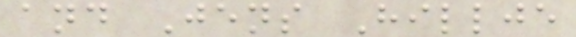and Jens Hillje
